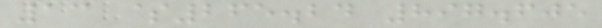13 $265.24 897.605
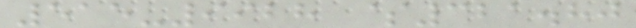515-9928 $321.80
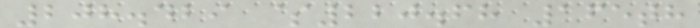208.429 $220.68 165th
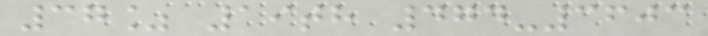37% 19th 474-3603
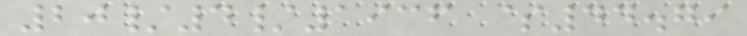20/4/1936 $44.79
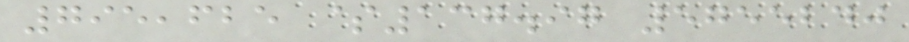795,625 $137.97 5755240
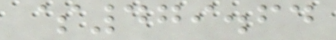$479.64
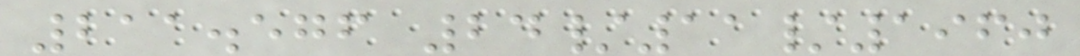211.576 24/11/1960
